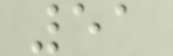51
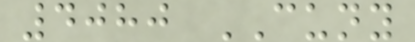4080 CUNY
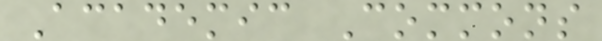Academic Commons
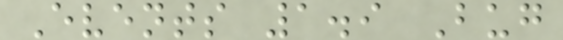Events 1.9 Bug
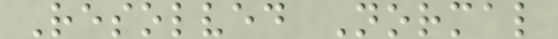Resolved Normal
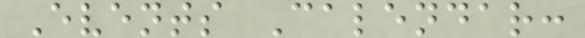Events Calendar:
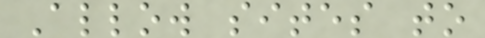Allow sites to
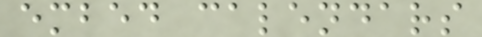embed calendars
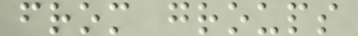from groups
